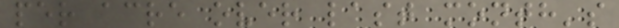per acre over last month's
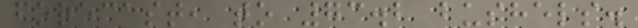forecast, to 73.2 bushels.
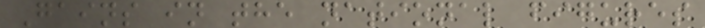Gains in the national figures
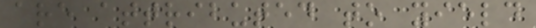are attributed to yield
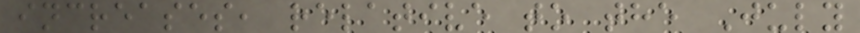increases, relative to the July
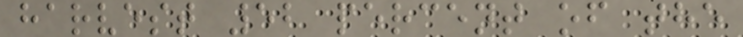harvest 52 percent of the
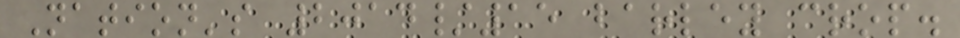Nation's 2014/15 barley crop.
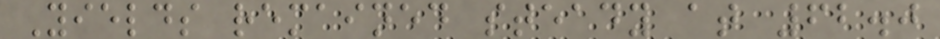Yields remained steady at 62.0
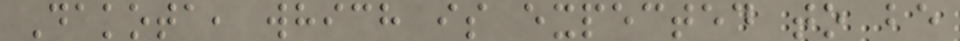Dakota, which is expected to be
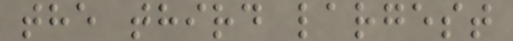the third largest
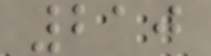210
